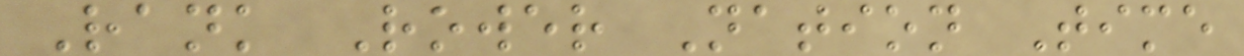Rank Rower Nation Time
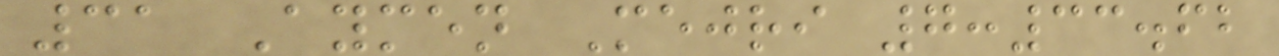31 Aymen Mejri 7:33.62
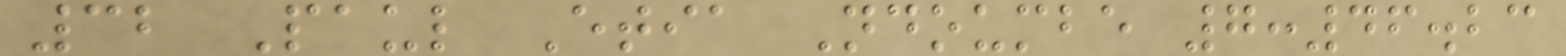32 Paul Etia Ndoumbe 7:46.23
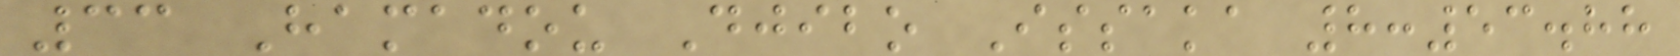33 Hamadou Djibo Issaka 8:53.88
